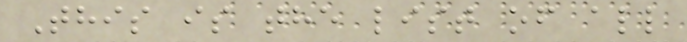This is the list of all
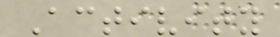Activity
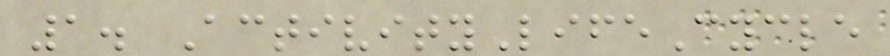1. ActivityLifeCycle
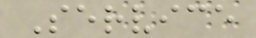Service
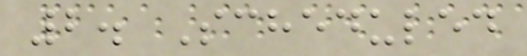2. Scheduled
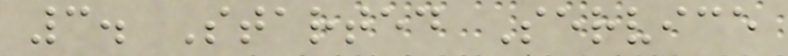3. Started Service
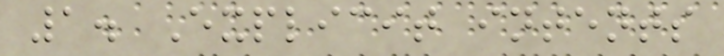1. Explicit intents
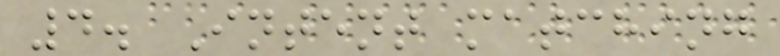4. Intent matching
